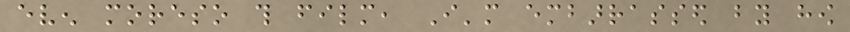even moreso this film, I'm embarrassed by how
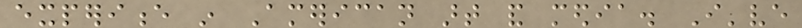experience in American art and media. I've
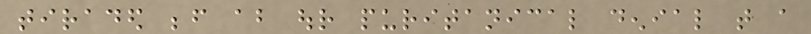tiraded before about our puritanical denial that a
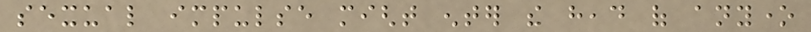sexual impulse might enter the head of anyone
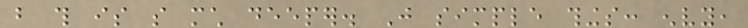but this is so much deeper. Just simple things: envy,
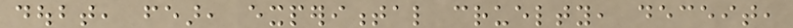doubt, fear, experimental cruelty, deceit,
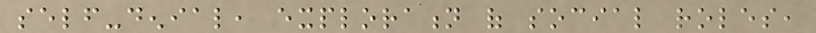self-denial, exploration of social roles,
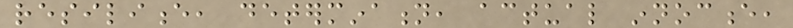resilience, determination, actual innocence,
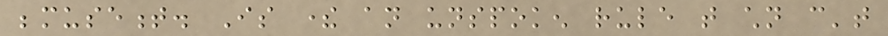bemusement. Is there an unspoken rule that children can't
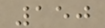150
